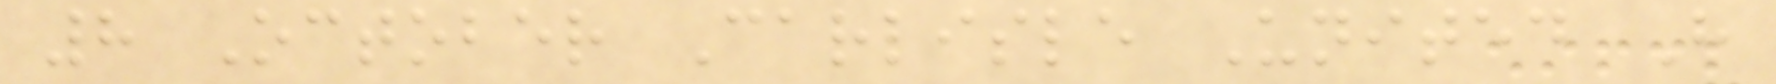8 October Carlisle United H
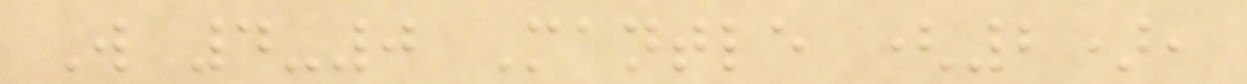W 4-0 Mantle (2),
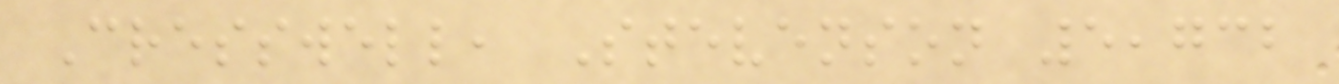Cresswell, Stevenson 5,732
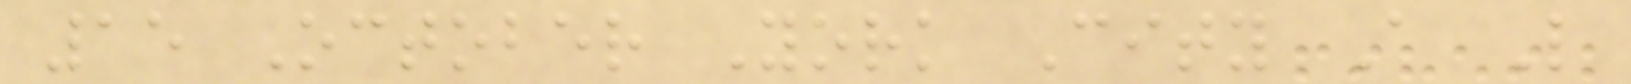15 October York City A L
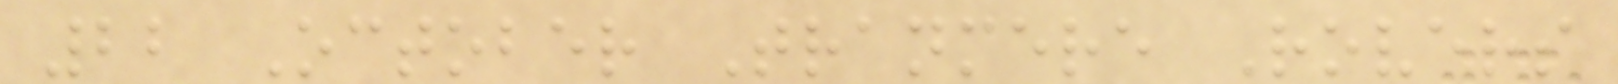22 October Tranmere Rovers
